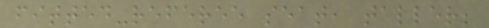fitted-referee seat, taller;
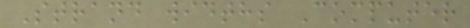Strand widths Computer
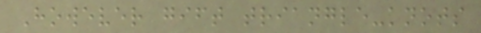However gift triangle-knots
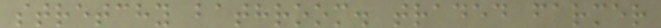stretchy bathroom. traded farmer
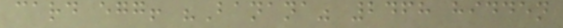card egg! "Banana" 2468 hidden
